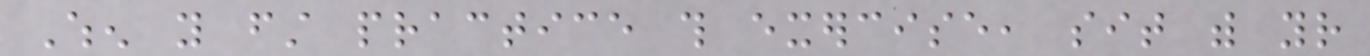When you first practice this exercise, sit with your
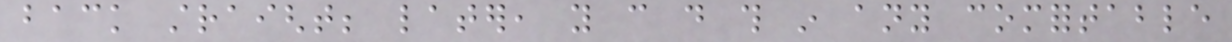back straight; later, you can do this in any comfortable
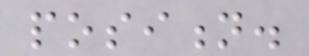position.
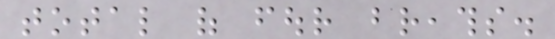total of four breaths.
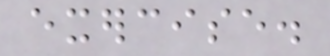exercise.
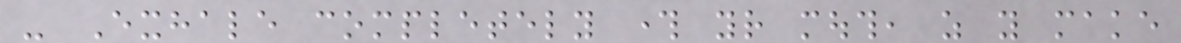- Exhale completely through your mouth, as you make
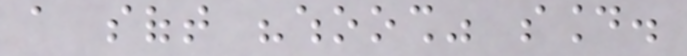a soft "whoosh" sound.
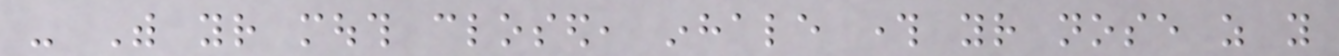- With your mouth closed, inhale through your nose as you
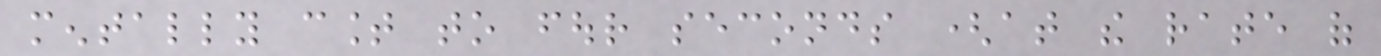mentally count to four seconds (at the rate of
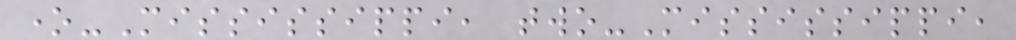one-Mississippi, two-Mississippi,
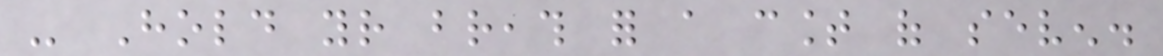- Hold your breath for a count of seven.
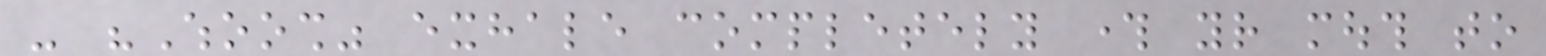- "Whoosh" exhale completely through your mouth to
